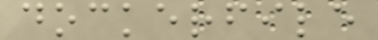dockerfile
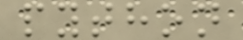python
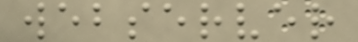webserver
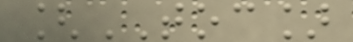[TOC]
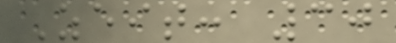Zeit: 30
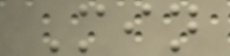Min
